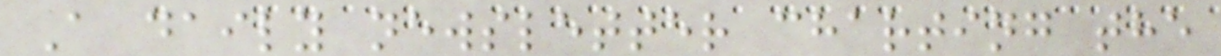A daily newsletter charting the
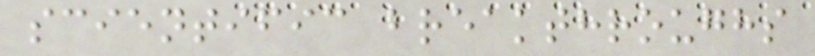scientific breakthroughs
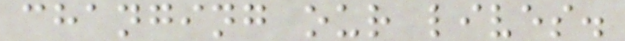changing our lives.
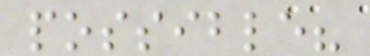possible?
